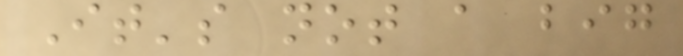It's not a big
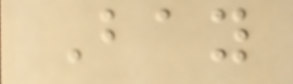Bay
